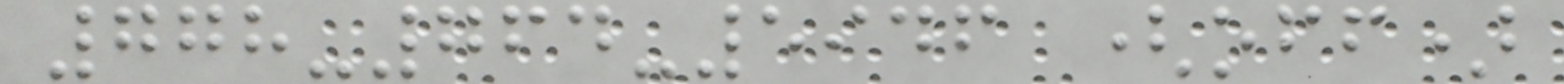778-764-5946 (off)
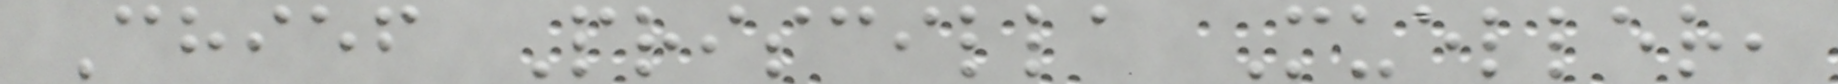Chief Priscilla Mueller,
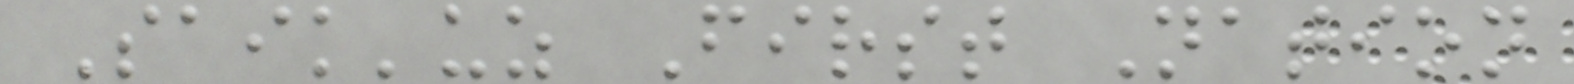Saik'uz First Nation
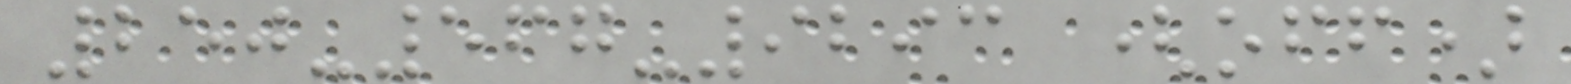250-567-9293 (off)
